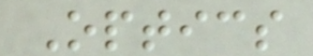Optics
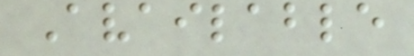Available
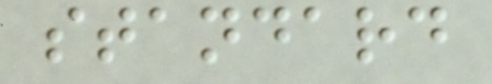standard
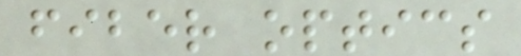fiber optics
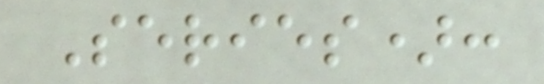Series):
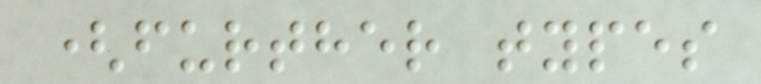(further types
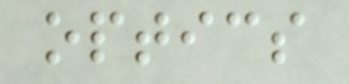optics
